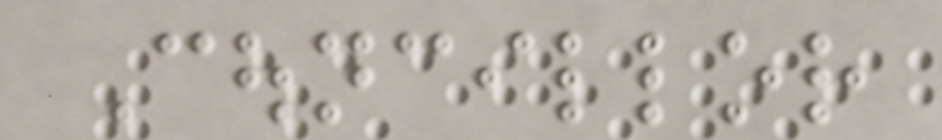Councillor
